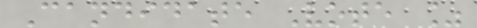Candidate Vote %
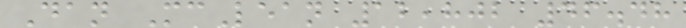Dan McLean 12,802 46.48
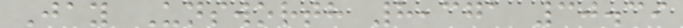Jay Unsworth 8,371 30.39
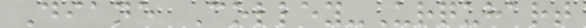Diane Colley-Urquhart
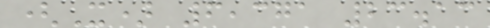(X) 6,371 23.13
